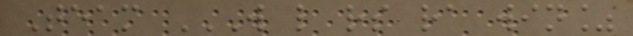Team W L RS RA WIN%
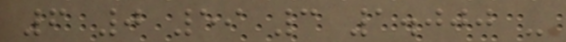6 0 59 3 1.000 -
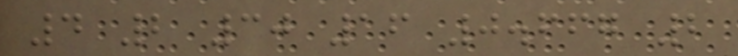4 2 30 16 0.667 2
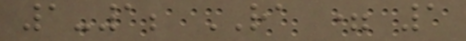1-1; RA = 1
